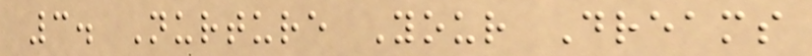3. Nurture Your Dreams
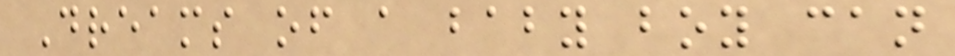Dreams of a baby boy can
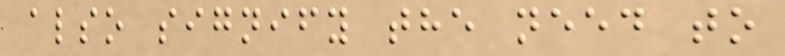also signify the need to
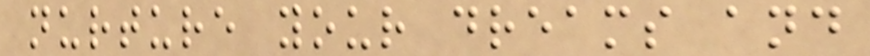nurture your dreams and
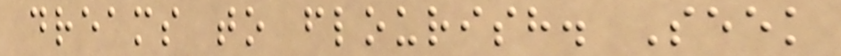dreams to flourish. Seek
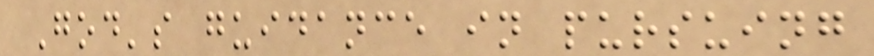God's guidance in pursuing
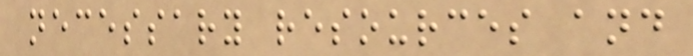necessary resources and
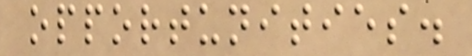opportunities.
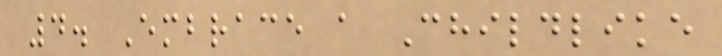4. Embrace a Childlike
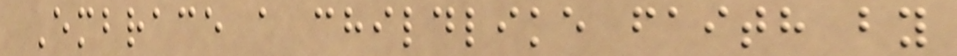Embrace a childlike faith by
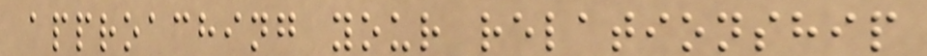approaching your relationship
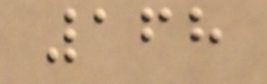168
